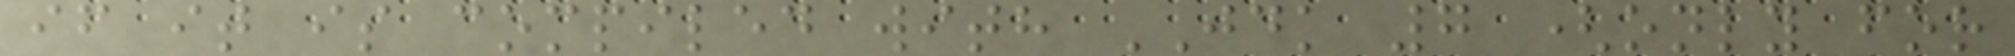if it is compiled with JDK 7 (only for
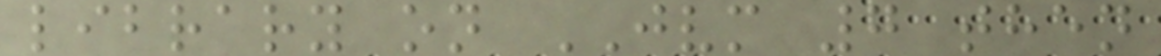library on JVM 7 then
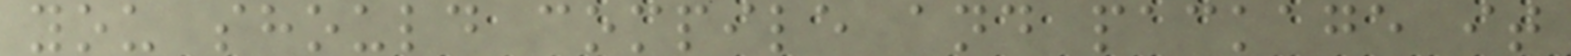you should compile and package it
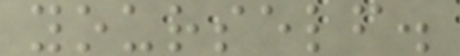yourself.
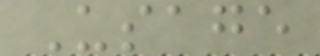Usage
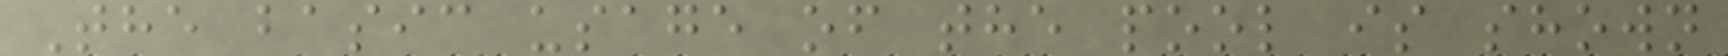The basic usage of the pool is shown
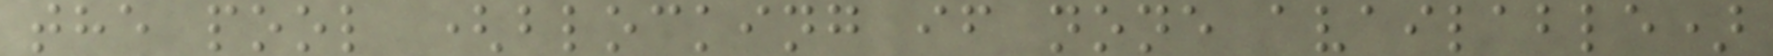the pool (blocking if none available)
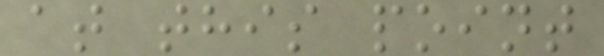at this point
